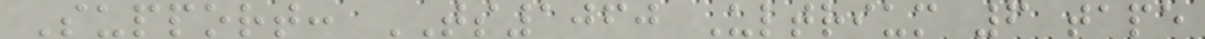Support: TS1060 Ultrium 6 tape
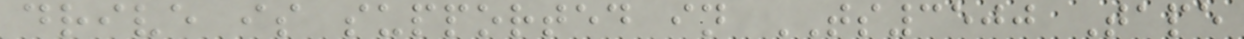drive is supported in TS3500 Tape
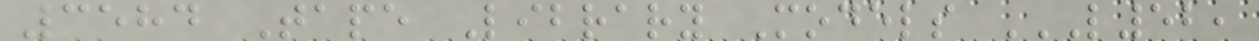3584 Tape Library Models L52,
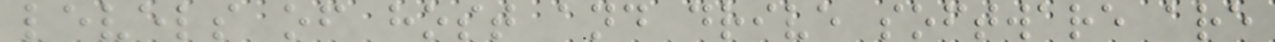levels of host and drive software are
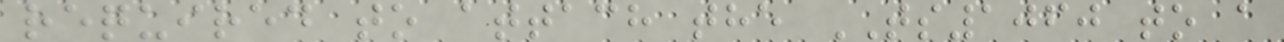required to attach the TS1060 to a
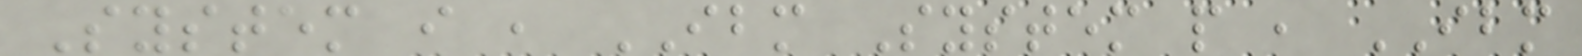System i , IBM System p , IBM
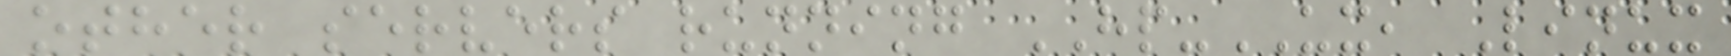other servers running HP-UX, Linux
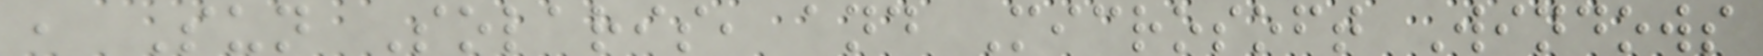, Sun Solaris, and Microsoft Windows
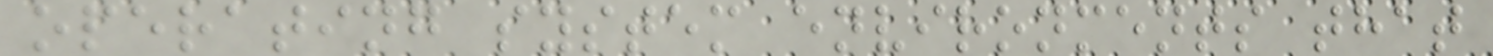operating system environments that
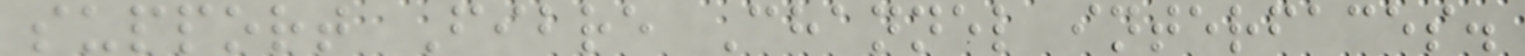support Fibre Channel interfaces.
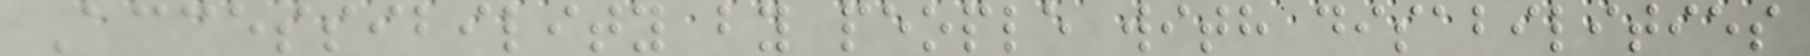Accessibility by people with disabilities
